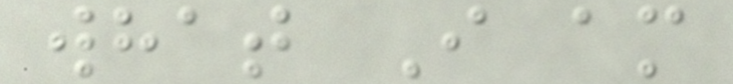what I am
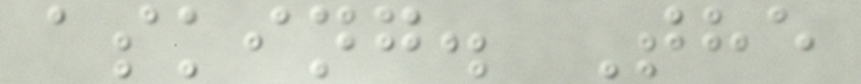asking. The
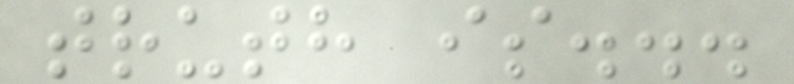truth is...
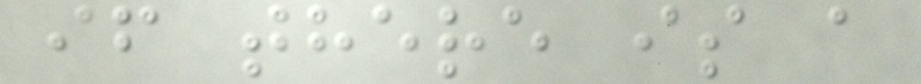if there is a
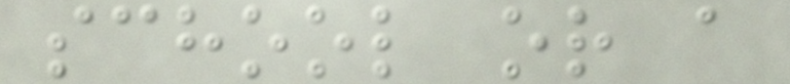school or a
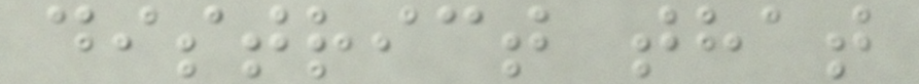district that
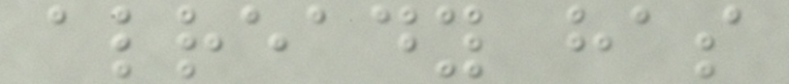already has
